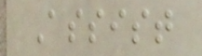Assist
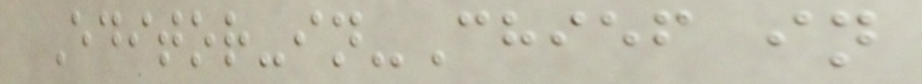Editor-in-Chief in
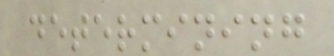determining
